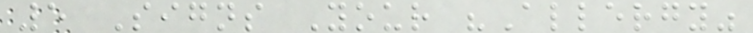5 Signs Your "Allergy"
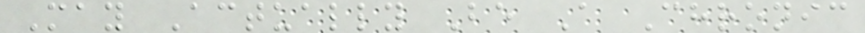May Actually Be A Chronic
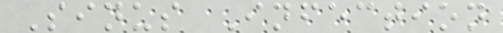Sinus Infection
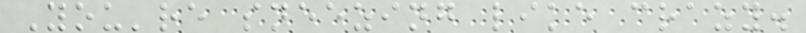You're sneezing like crazy.
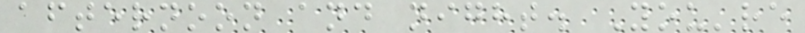afternoon and night. You're
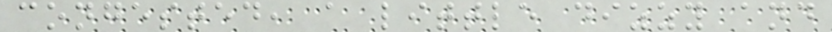congested, a little dizzy and
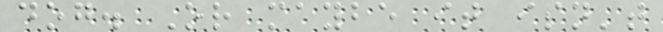dog. Or maybe it isn't
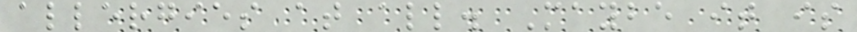allergies at all. Maybe it is
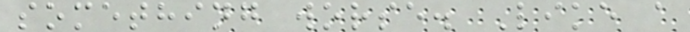something worse. Like a
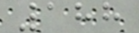188
